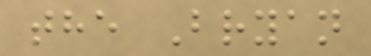the Bryan
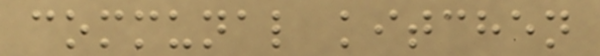communal kitchen
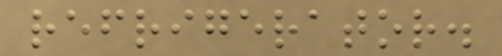refrigerator.
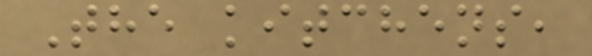The kitchens,
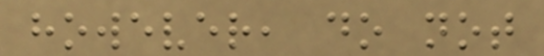however, do not
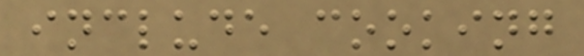include cooking
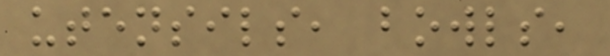utensils, bowls,
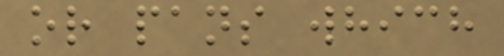or pans which
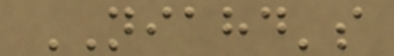NIAHD's
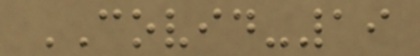COVID-19
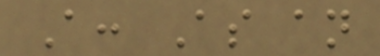A: As an
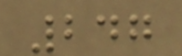247
